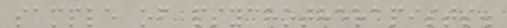sample of psychotherapists.
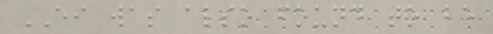EI was also found to be
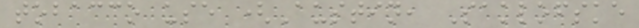tobacco use (Austin, Saklofske
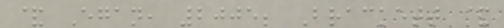& Egan, 2005; Brackett &
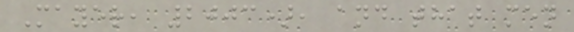Mayer, 2003), and that men
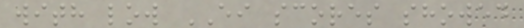with low EI scores showed
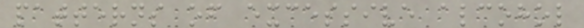patterns of excessive alcohol
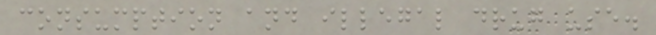consumption and illegal drug use.
